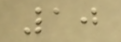10
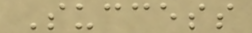Success
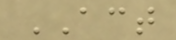ACT
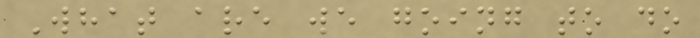What are we going to do
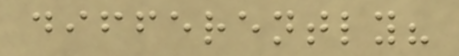differently?
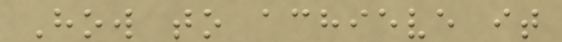How to achieve it
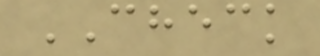CHECK
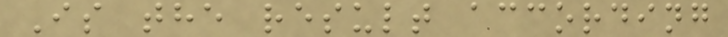Is the result according
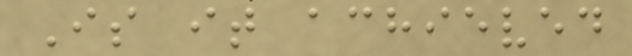Is it achieved
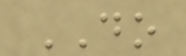DO
